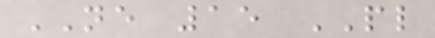NE 15 PL
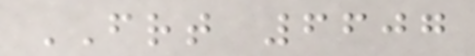FRT 6607
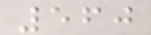560
